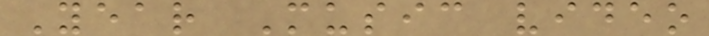Year Music video
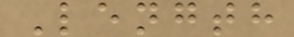Length
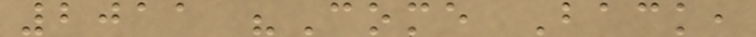2011 "Come Back,
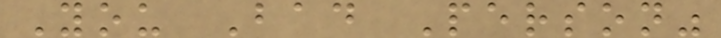You Bad Person"
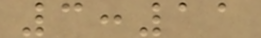3:11
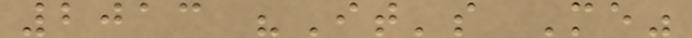2013 "It's Me"
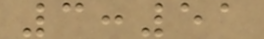3:51
